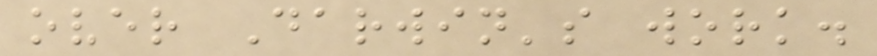over Darwin's work.
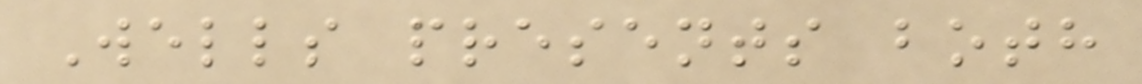Wells presents both
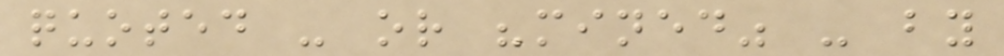quoted - or "mined" - by
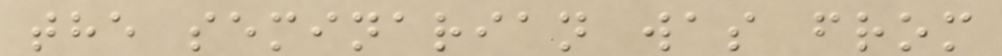the seminarian was from
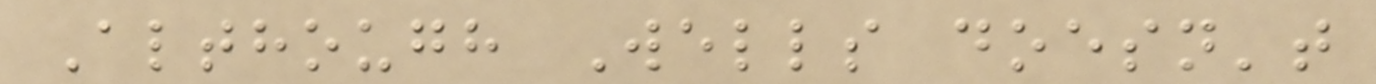Although Wells doesn't
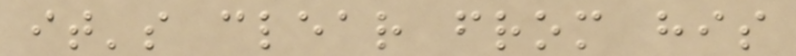it's clear from his
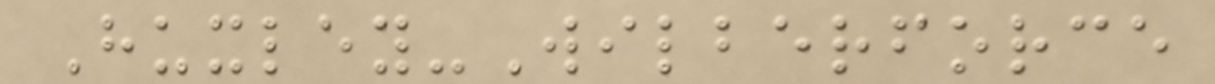Huxley-Wilberforce
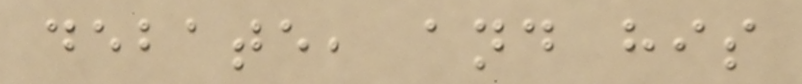debate, and his
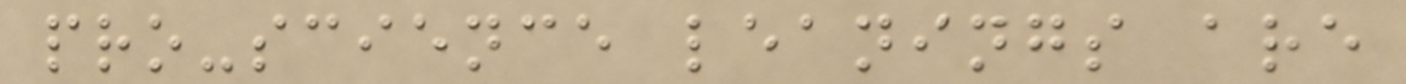pro-science leanings are
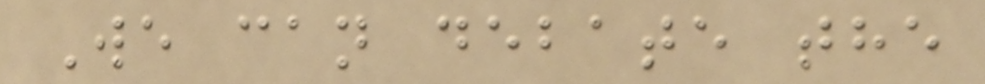We can debate the
